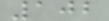102
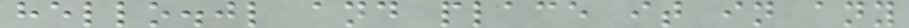hello.jl and place it in any
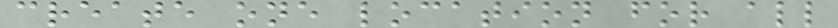create one location for all
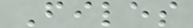Files
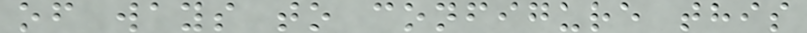of ways to configure this
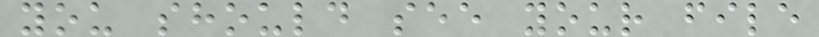you should see your file
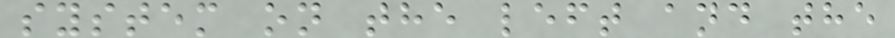system on the left and the
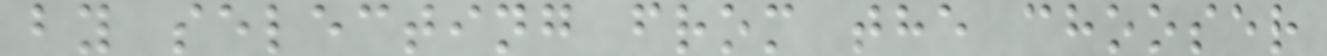by selecting from the chooser
